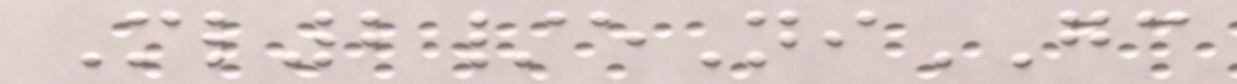Ml2/eNiGC
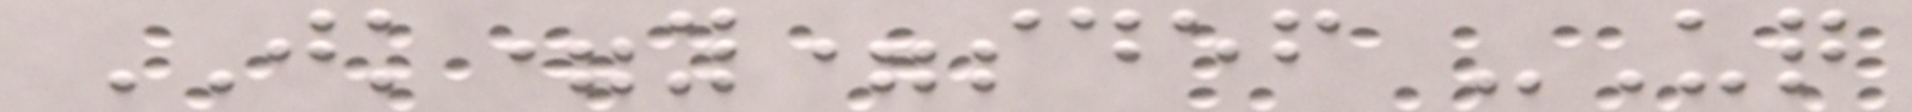JK=y=sdef -Uq
